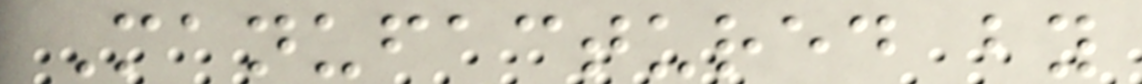Manufactured by
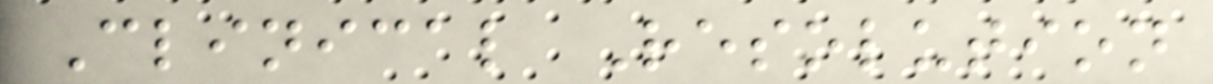Clinical Resolution
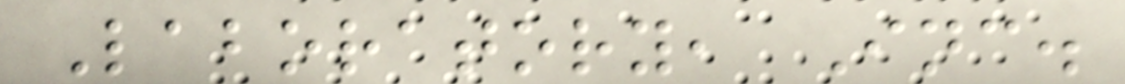Laboratory, Inc.
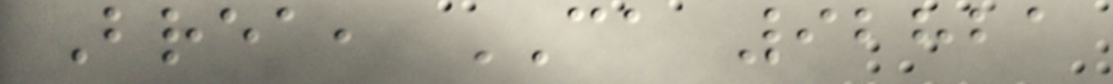Brea, CA 92821
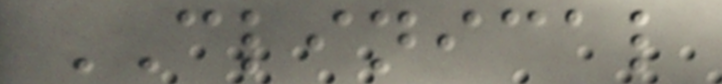CLINICAL
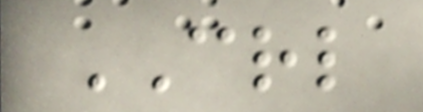CRL
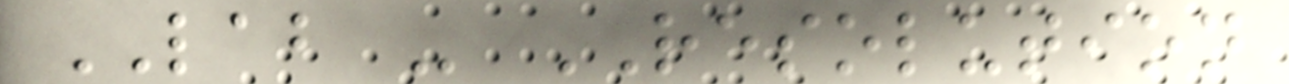LAB - RESOLUTION
